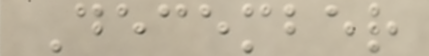December
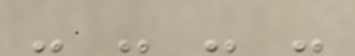- - - -
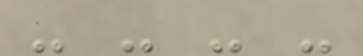- - - -
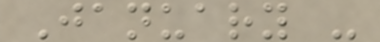January -
